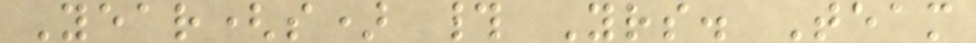Year(s) # Yrs. Team
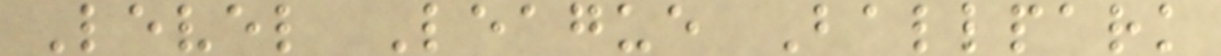Level League Ballpark
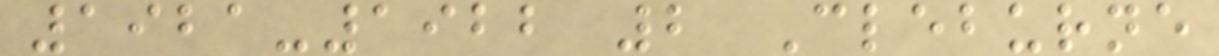1921-1922 2 Cleburne
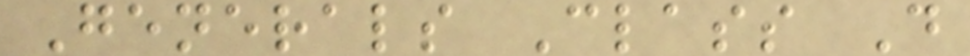Generals Class D
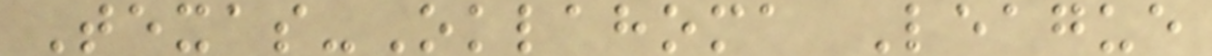Texas-Oklahoma League
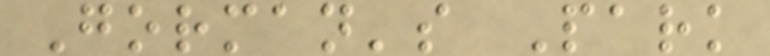Gorman's Park
